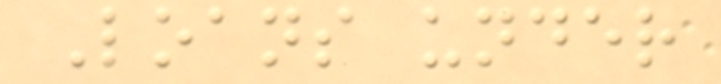Loans under
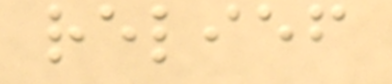relief
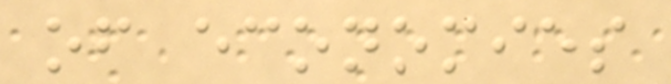of economies
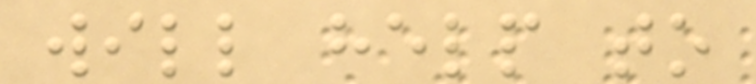will help to
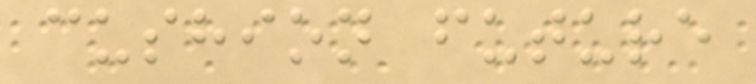cushion future
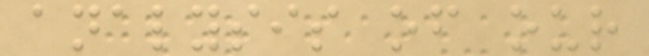analysis of our
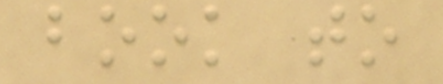book to
